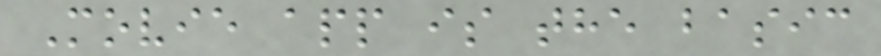Movie app is the basic
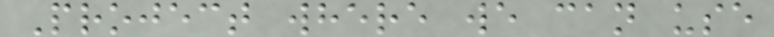Project where we can use
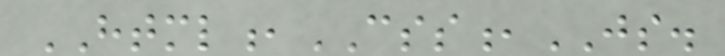HTML,CSS,JS.
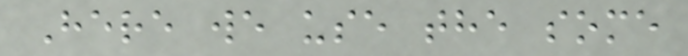Here we use the some
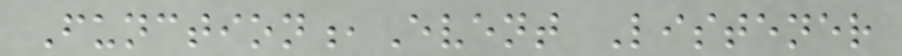Function,Event Listener
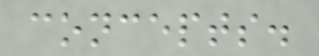concepts.
